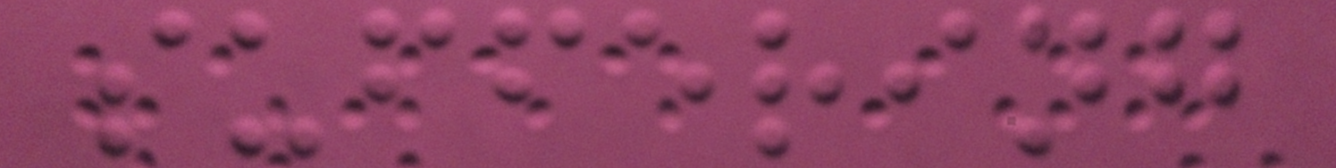suffering
